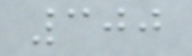300
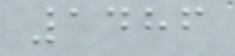1486
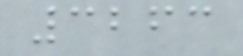3263
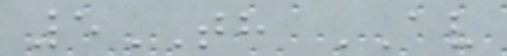5TH AV
